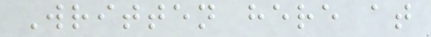Written here at
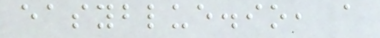easyblue.io, a
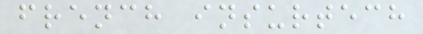french insurtech
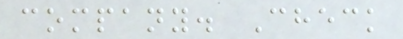company. Check
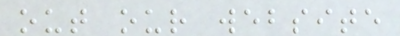out our website
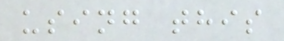using this
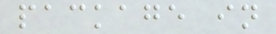package in
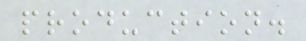production.
